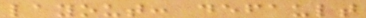layout: default
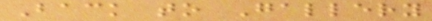Back to Gallery
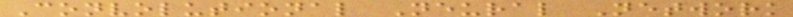Convolutional Neural Network
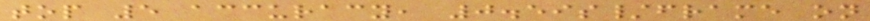top 5 accuracy, 0.59s/frame on
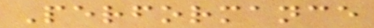Performance
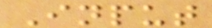Input
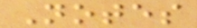Notes
